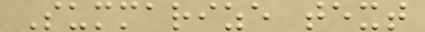Summarize text
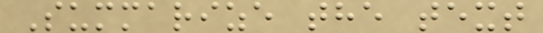Summarize the text
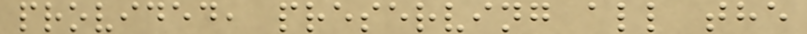provided, preserving all the
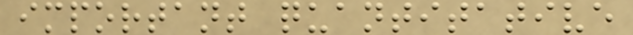important quantitative
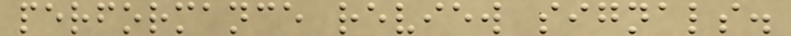performance review signals.
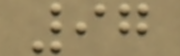97
